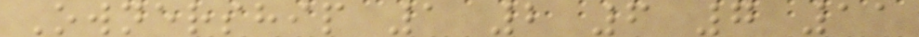Ownership 1 2 6 7 11
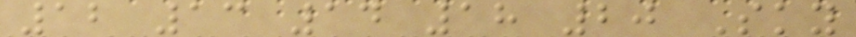12 13 14 18 20 Sky
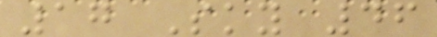17 Sky 46
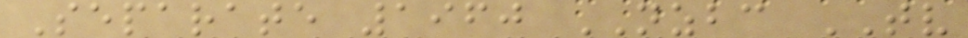Separate 1960 NZBC TV
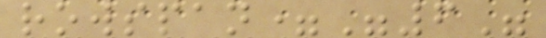rowspan="6"
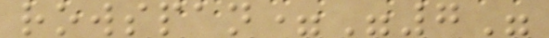rowspan="7"
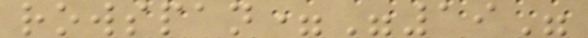rowspan="19"
